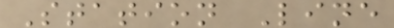Station Line
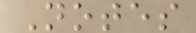Notes
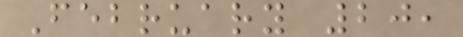February 20,
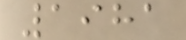1981
